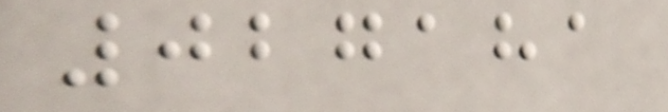027181
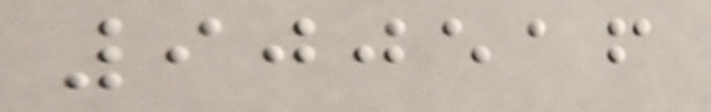900516
